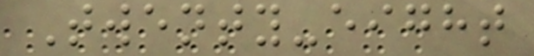Twenty-eight
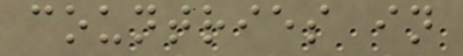countries in
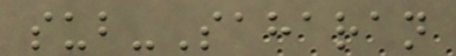sub-Saharan
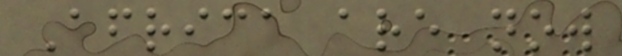Africa are now
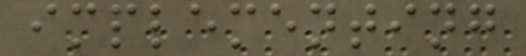implementing
